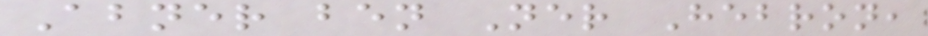Abner ben Ner Hebron,
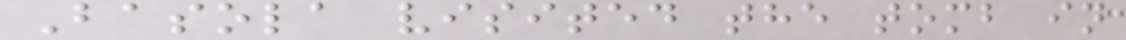Basola visited the tomb in
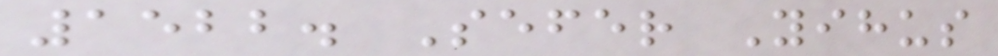1522. Sefer Yihus
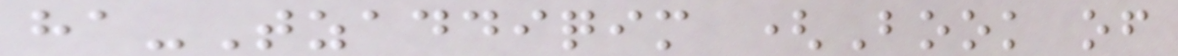ha-Tzaddiqim (Book of
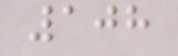108
